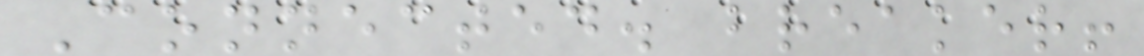Connected. breaker!
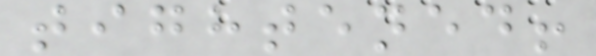tightened!
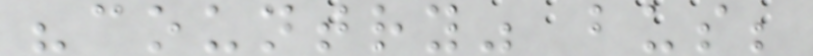"country" bus;
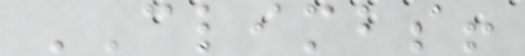CLIMBS!
